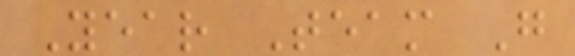Year Team G
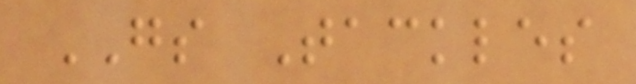GS Tackles
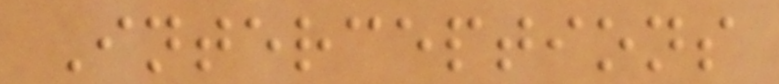Interceptions
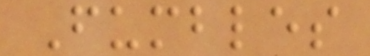Fumbles
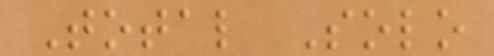Total Solo
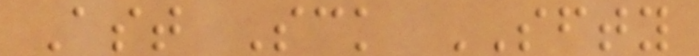Ast Sck SFTY
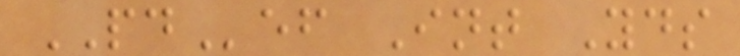PDef Int Yds
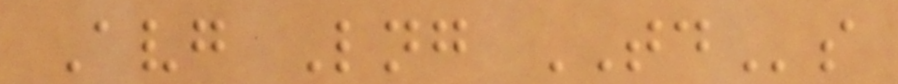Avg Lng TDs
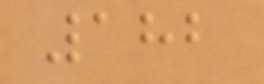182
